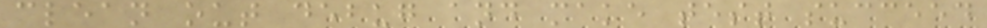clean out debug and make test succeed
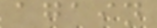again
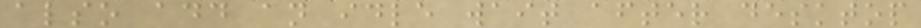also add an idle wait after desktop
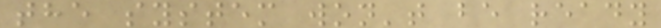the system won't be ready
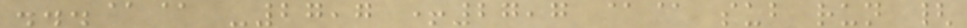...@@ -27,7 +27,7 @@ sub run {
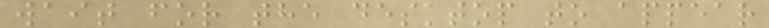wait for the desktop to appear
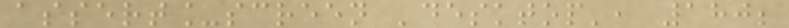assert_screen 'desktop', 180;
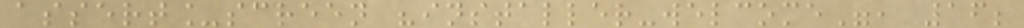assert_screen "installer-welcome", 16;
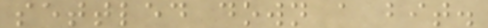settled down a bit.
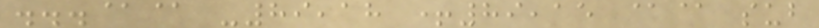...@@ -89,18 +89,15 @@ sub
